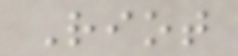Riot
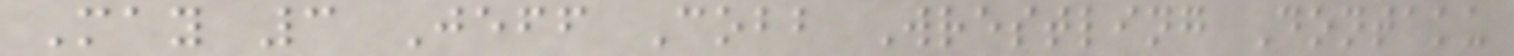May 3 Jeff Cobb Wrestling Dontaku
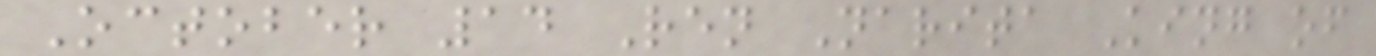October 14 Ren Narita King of
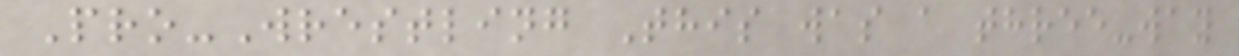Pro-Wrestling This was a three-way
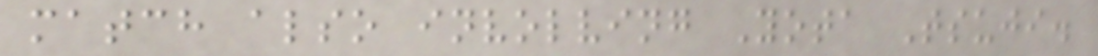match also involving Yota Tsuji.
